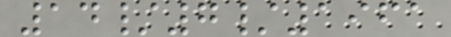14/7/1961
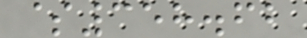$358.62
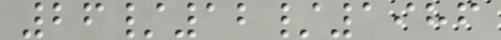26/12/1986
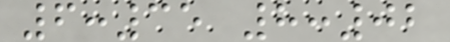6:35 8:02
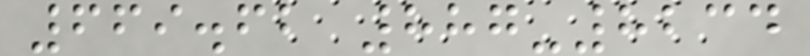669.62 887-8234
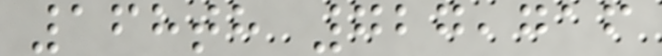168th 727,716
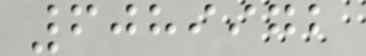6089972
